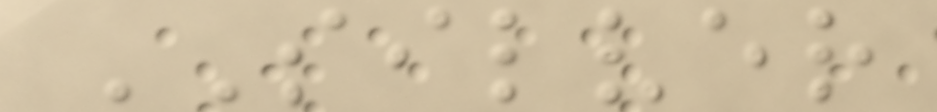SILVER
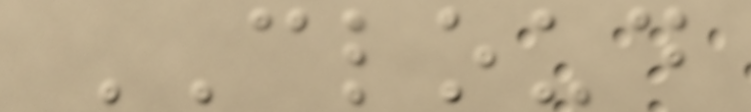CLOUD
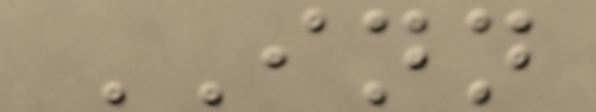INN
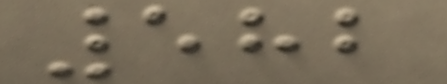582
